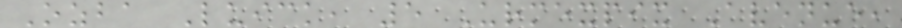Ozba Luick, 5 Urmexpix Avenue,
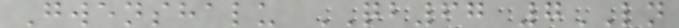Gwenshalu QB67 7LN
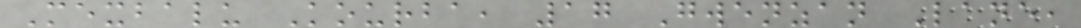Mexbalu Kourba, 17 Gwenzan Lane,
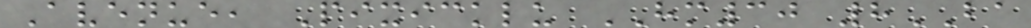Avenue, Pixicklu HM30 8BA
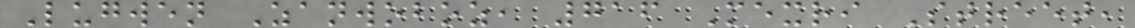Lugwen Zanwoboz, 716 Mexri Street,
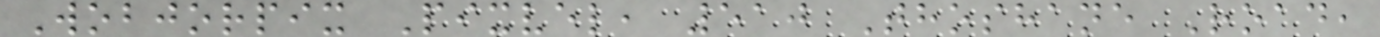Wobjorpix Pixvel, 510 Thoshane Road,
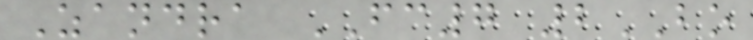Zandra FC7 2BO
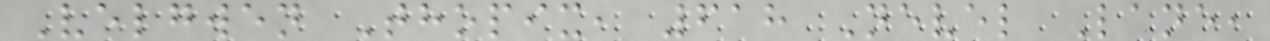Velgwen Thopix, 618 Nevel Lane,
